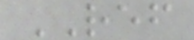REF
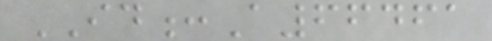ID:A66461
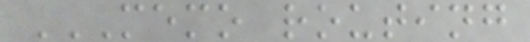MEMO ROUTING
